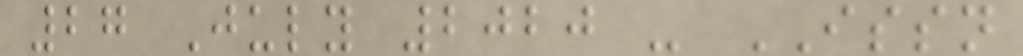27 July 2020 - ISSN
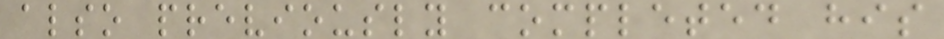also previously completed his
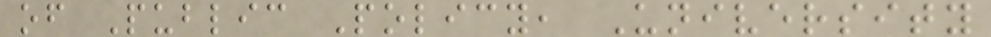of Public Policy, University
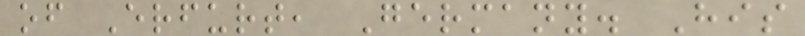of Erfurt, Germany. His
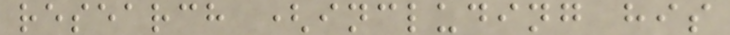research (including his
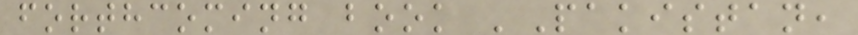forthcoming book 'Pakistan,
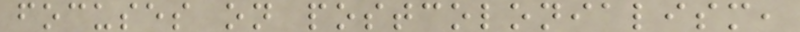focuses on postcolonialism,
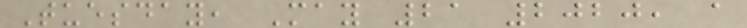Tuesday, May 21 2020, a
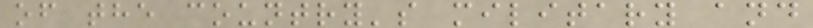of the country's military and
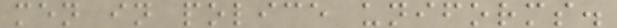men in police uniforms.
